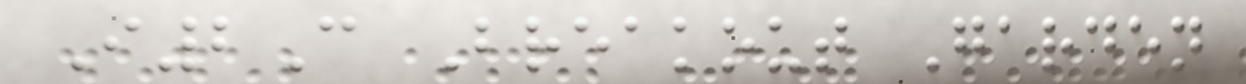I2C Breakout Garden
